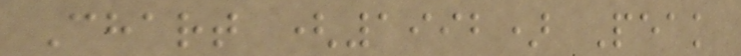Chart (1992) Peak
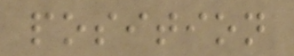position
